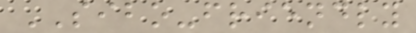SIBO-friendly
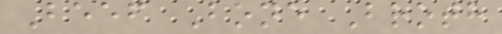Beef Bone Broth
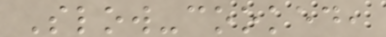Slow-cooked,
